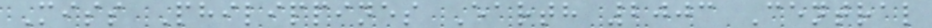Miss Philippines Earth 2003 Central
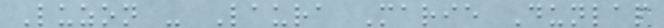Luzon - Laura Marie Dunlap
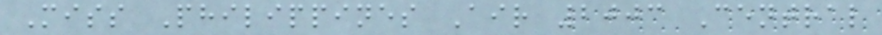Miss Philippines Air 2003 Central
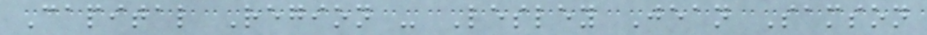Capital Region - Lesley Jean Samson
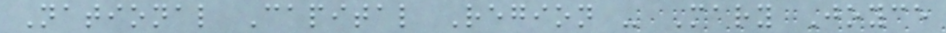National Capital Region - Mary Joyce
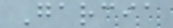Garcia
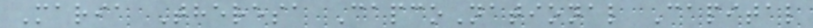Maria Theresa CapcoNational Capital
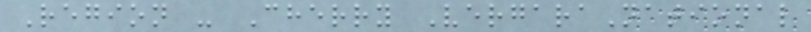Region - Cherry VergaraNational
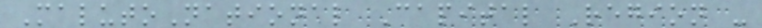MalutoNational Capital Region -
